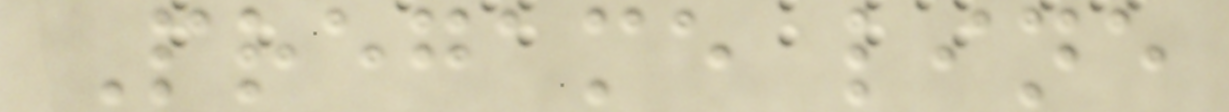Pregame line
